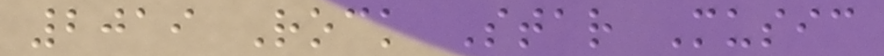2019 Rock Star Music
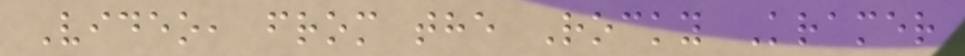Video, from the Rocky Kramer
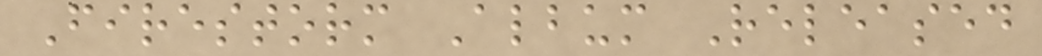Firestorm Album Released
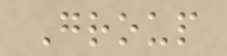Group
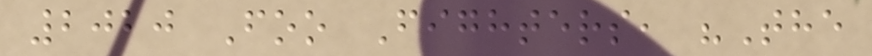2020 Foo Fighters, "The
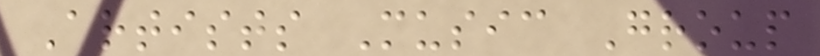Artists Music Group
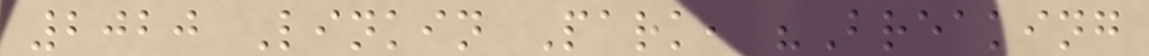2020 Linkin Park, "Breaking
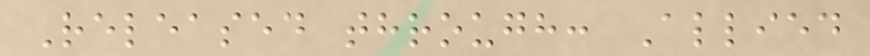Released through: Allied
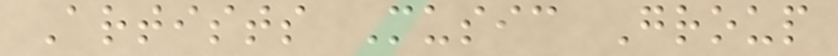Artists Music Group
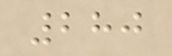280
